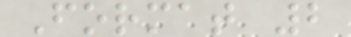Format 2
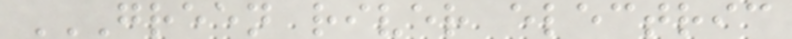GREEN RIVER ELECTRIC
